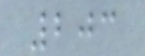203
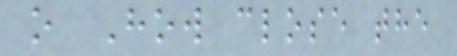o How close the
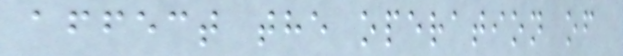affect the operation of
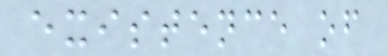existence of
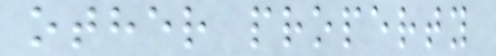other property
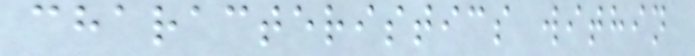characteristics within
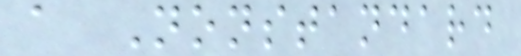a Nonstandard
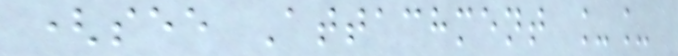(see Attachment __
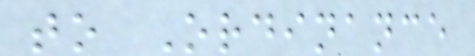to Ordinance
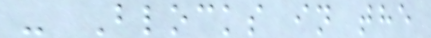- Blocks in the
